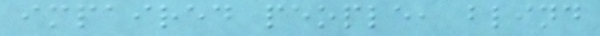impaired people, blind
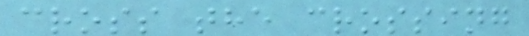cross the crossing
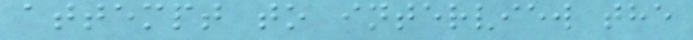attempt to interview the
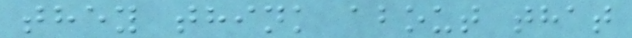they think about that
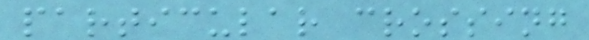particular crossing
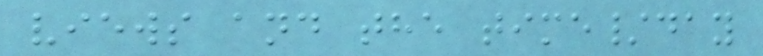views and the time/day
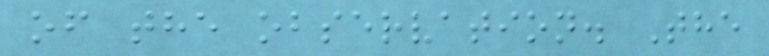of the observation. The
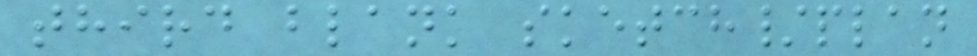third blank sketch/plan
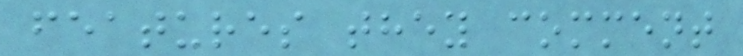features they comment
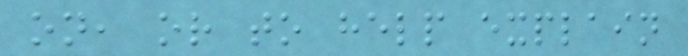on, or to help explain
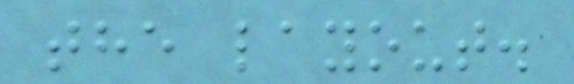the layout.
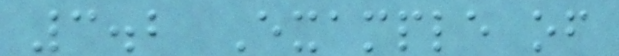3.2 Example of
